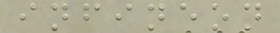infineon
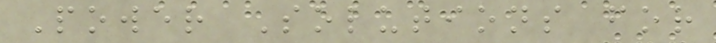Power Solutions for
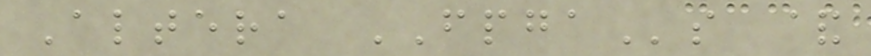Altera FPGAs &
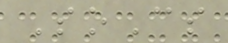SoCs
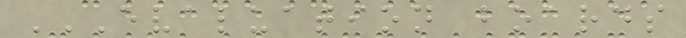EVALUATION BOARDS
